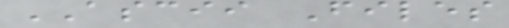ASCII Files
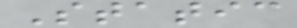Static
